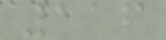116
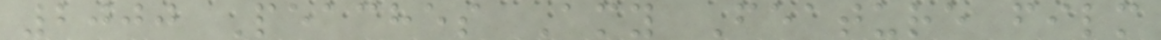2000 Peaches Amy Feature film
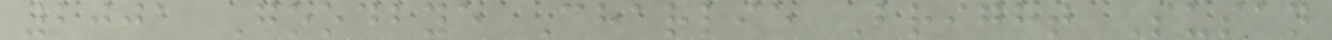2001 Goodbye Charlie Bright Susan
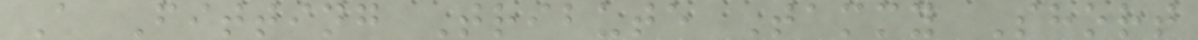A Fitting Tribute Tammy Short
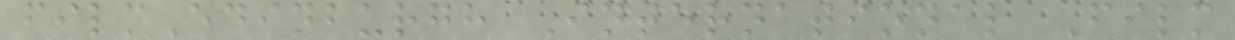filmEdinburgh International Film
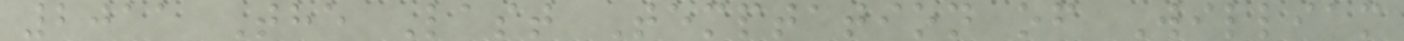2011 The Last Temptation of William
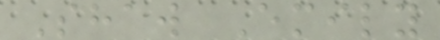Shaw Emily
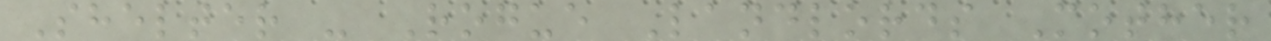Shelter - Rogue Landlords Mother
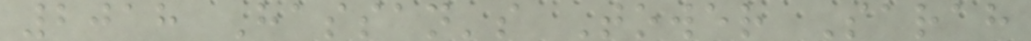2018 Hassan's Tower Sarah
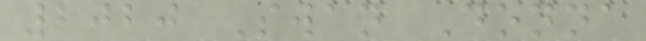2020 Swan Donna
